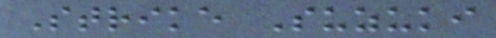Strike Suzuki
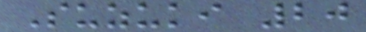Suzuki 20
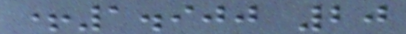+1.900 20
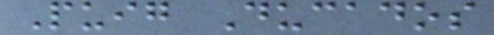Puig Ducados
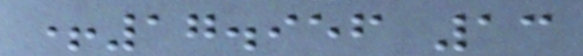+17.956 13
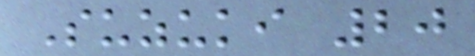Suzuki 20
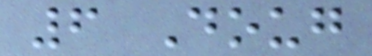6 Doug
